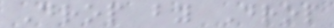Drop by Drop
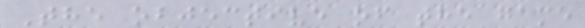The objective of the game
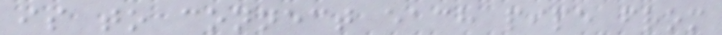is to connect each pipe from
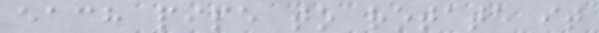each pipe to rotate it
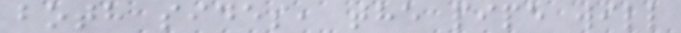both sides, the pipe will
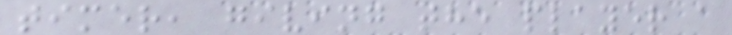timer, giving the player a
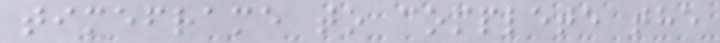timeframe to complete the
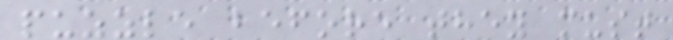puzzle before they must
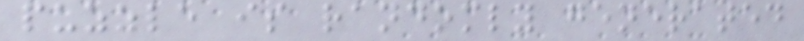puzzle is randomly generated
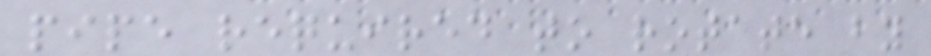pipe required to rotate by
